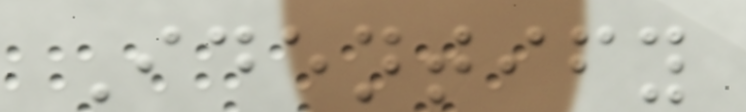Identify
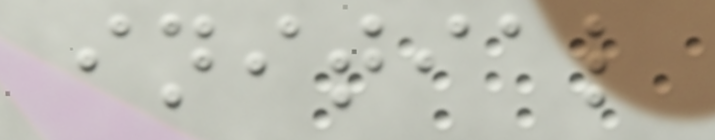initial
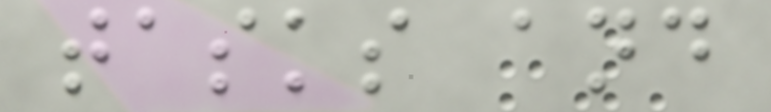tasks and
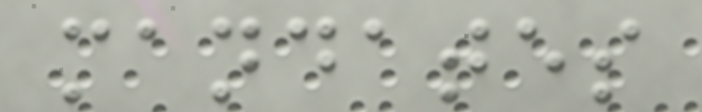mandates
